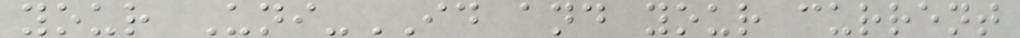your Uni-ID and your current
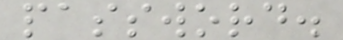password.
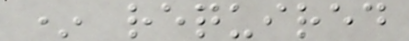* required
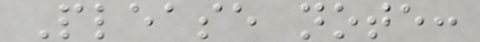Please note:
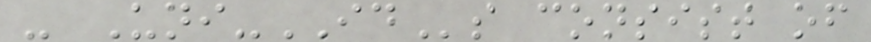- Uni-IDs consist of
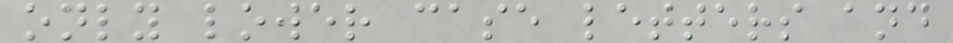only lower case letters and
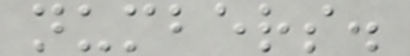numbers.
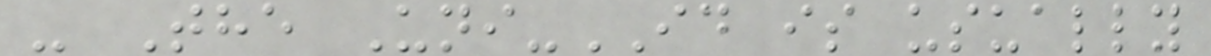- The Uni-ID is usually
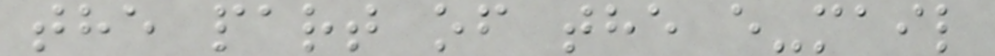the part of the e-mail
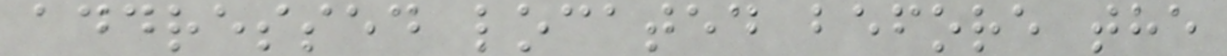addressed located before the
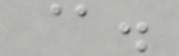@.
